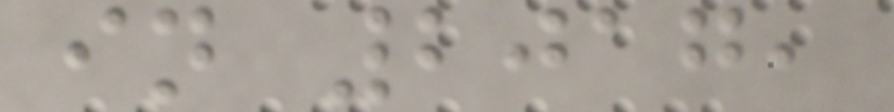in 2017,
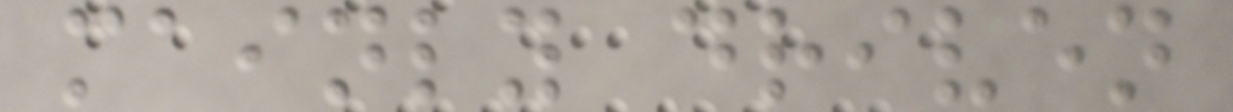mainly driven
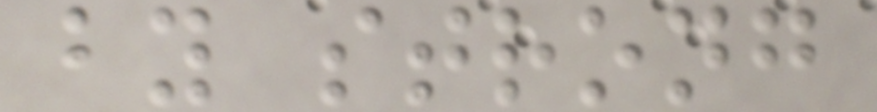by strong
